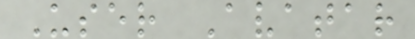User Avatar
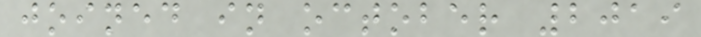joined in october 2019
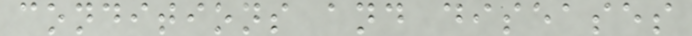conditions and diseases
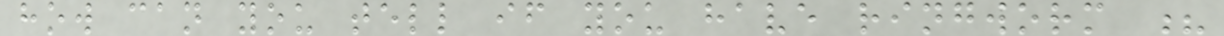how can you tell if you have ringworm ?
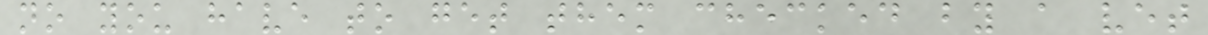no you have to get them checked by a vet
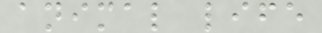animal life
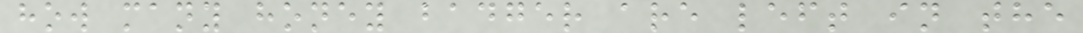how many honey badger are left in the
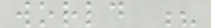world ?
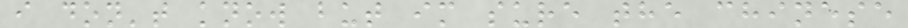i don't know but im sure the chinese
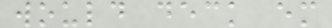would deck em
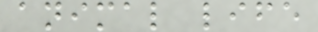animal life
